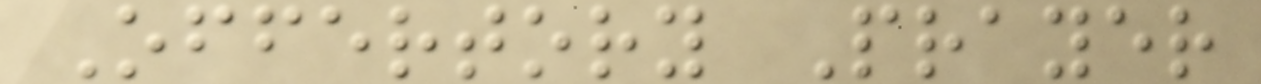Offertory Prayer
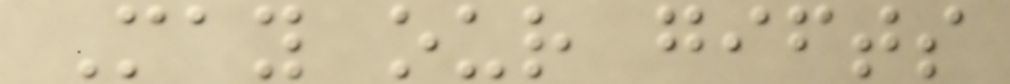May our gifts
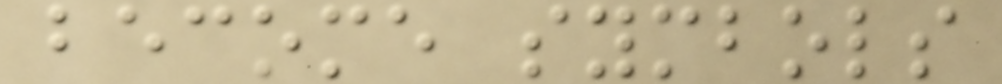become symbols
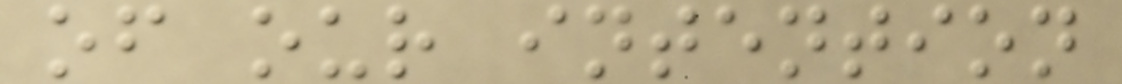of our intention
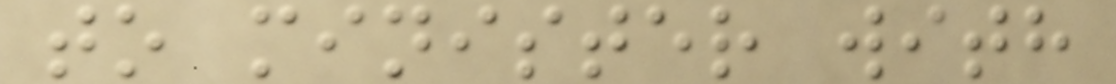to minister with
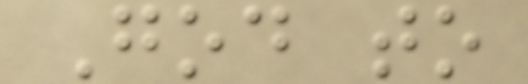God to
